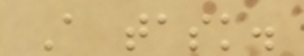A task.
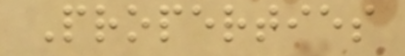Properties
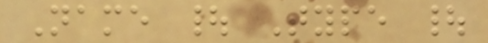Name | Type |
